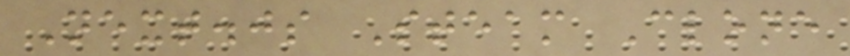Next.js Steam Clone
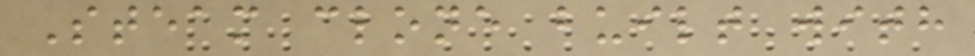Steam clone built with
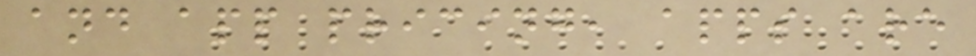and app pricing, apps are
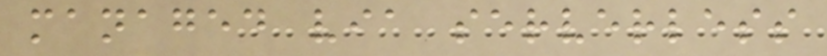managed via serverless
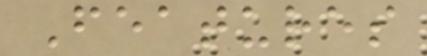Features
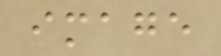image
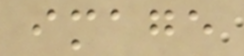image
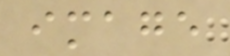image
